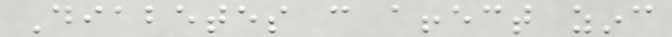Diabetes can affect zinc
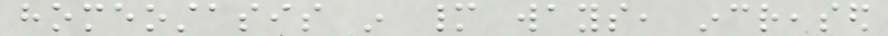homeostasis in many ways, increased
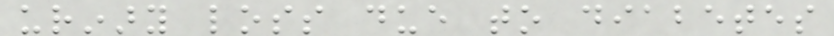urinary loss due to diabetes
